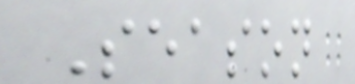Season
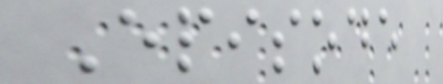Episode
